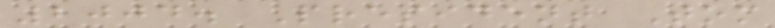2004. President Tom
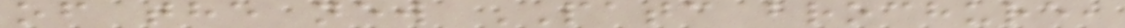of the new PATC brochure,
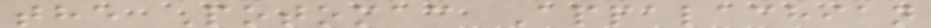the Potomac Appalachian
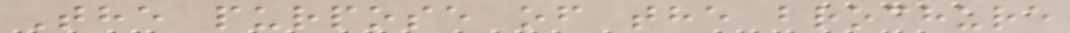The purpose of the brochure
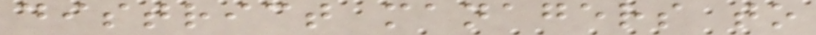district managers to
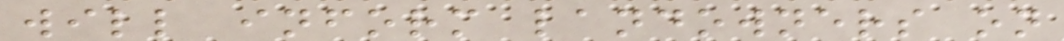will inform landowners on
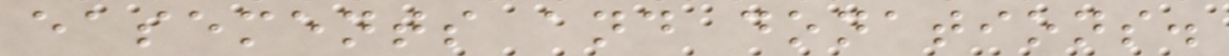easements and donations.
